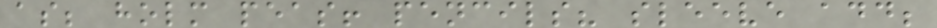as; holm peas! pencils? sleeve add;
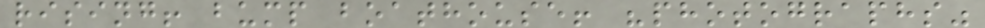rising! bump boathouse! "photographs"
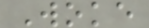Woke
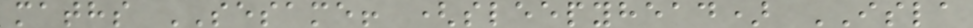maths SESAME! (sleepyhead) ISLA
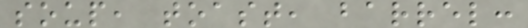soup, toast, barrel:
